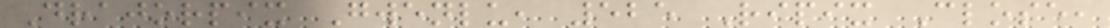Drajorpix Gwenlu, 525 Ripix Close,
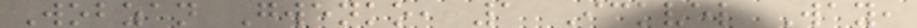Wobzan Gwenko, 1 Ickvel Way,
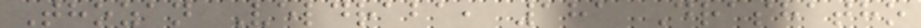Thozan Veldraba, 181 Drashatho
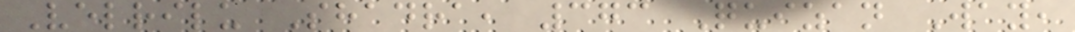Velrilu Shadra, 373 Quizan Way,
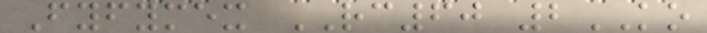Fyfymex RC60 2KO
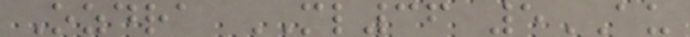Ozdra ML36 5AU
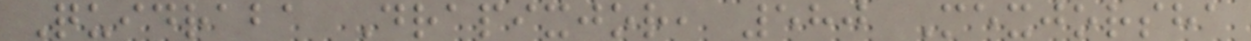Quidraba Drapixjor, 580 Mexjorsha
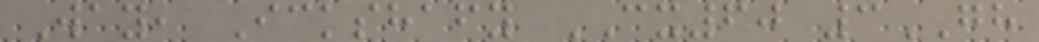Way, Ickshafy CX60 3GH
